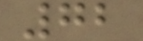72
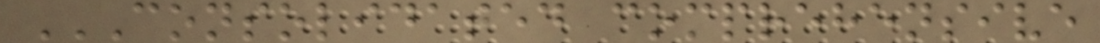CONSOLIDATED COMPREHENSIVE
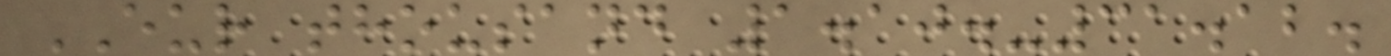EUR thousand 1.10.-31.12.
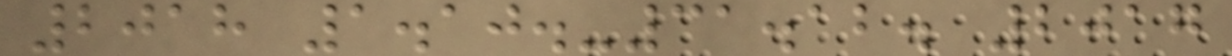2018 1.10.-31.12. 2017
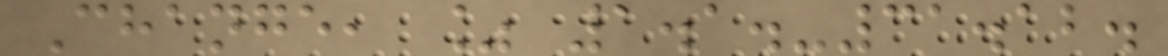Change, % 1.1.-31.12.
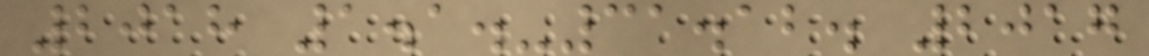2018 1.1.-31.12. 2017
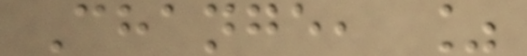Change, %
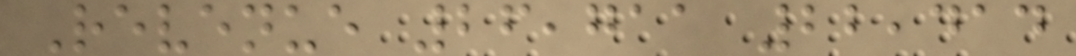Revenue 26,711 22,414
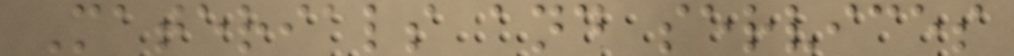Materials and services
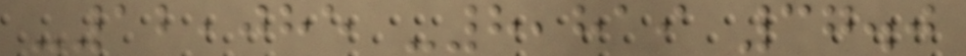-12,085 -8,819 37.0
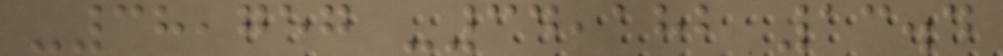-38,757 -34,182 13.4
